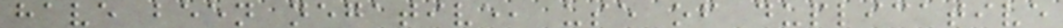have been negative, use of duplicative
